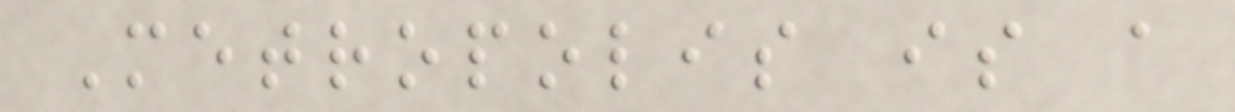Metropolis is a
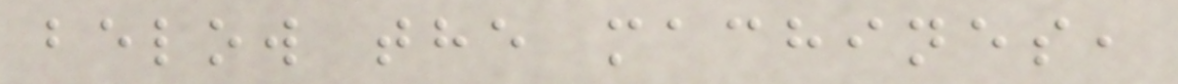below the machines,
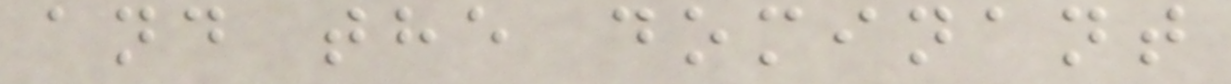and the dominant
